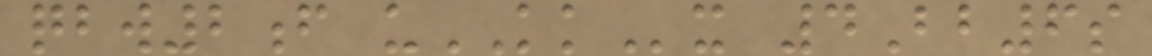qbw2f uKKx 4Bb6s
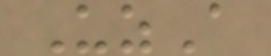UzA
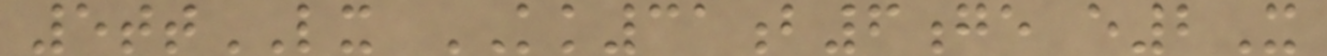5ttLX KK31b6ge e2X
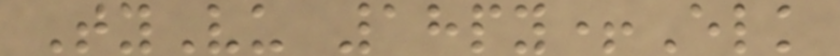TyVu 18py+Elk
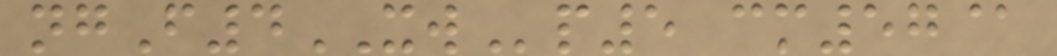ngF4XWp5 cm57@
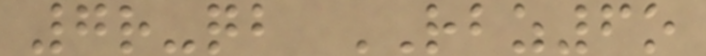7r-qb RBZ6o
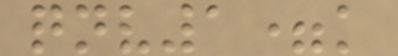qnv1=k
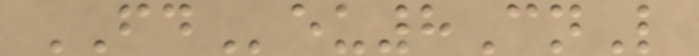FDeu8CnL
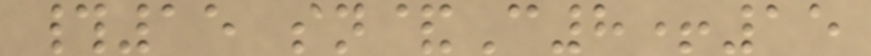#15 sn&C8+15
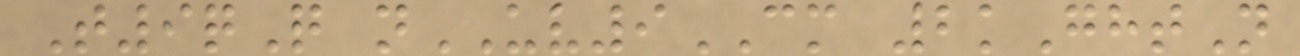T9qQ nUV9CM 2kGhtN
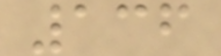136
